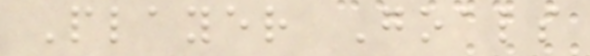Player Goals
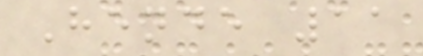Hende 11
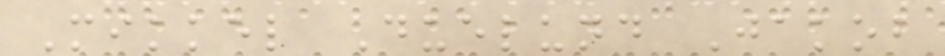Mikkel Duelund Jakob
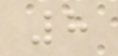8
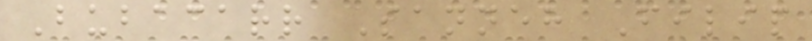Bubacarr Sanneh Filip
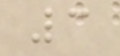3
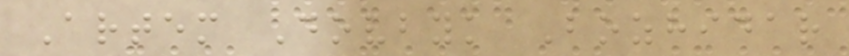Artem Dovbyk Bozhidar
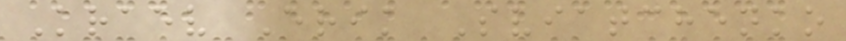Kraev Erik Sviatchenko
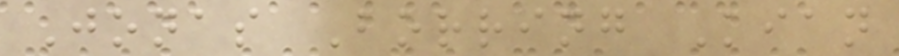Jonas Borring Kian
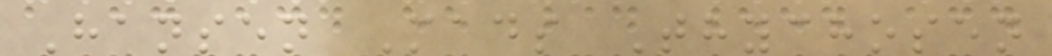Hansen Mads Thychosen
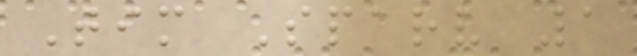Tim Sparv 1
